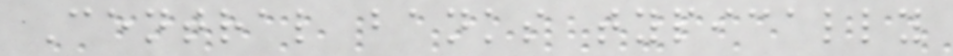Central banks typically
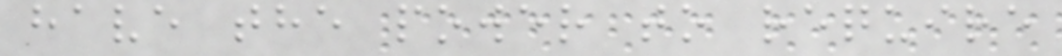have the power to require
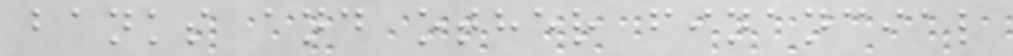banks and other financial
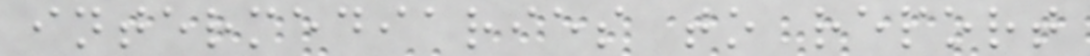intermediaries to report
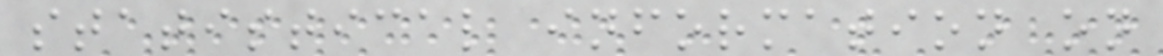statistical information on
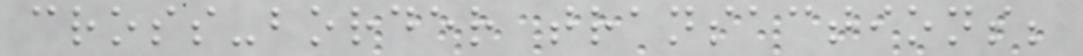cross-border transactions;
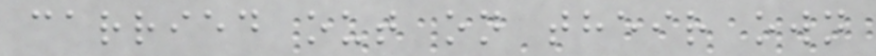carried out on their own
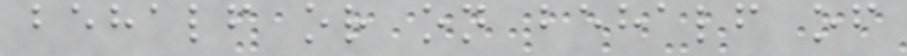behalf or on behalf of
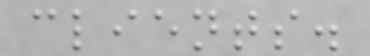clients.
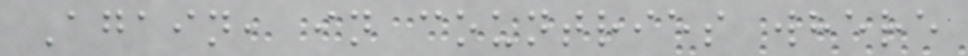Again, in countries where
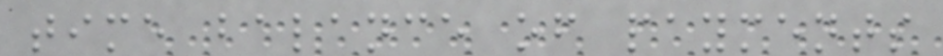time balance of payments
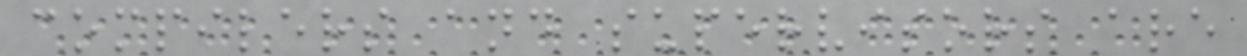compilers and supervisors are
